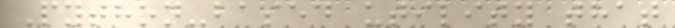Python-based utility that
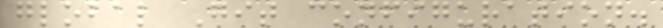global Git configuration.
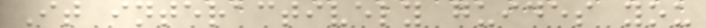It interactively guides you
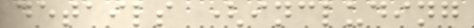details (including
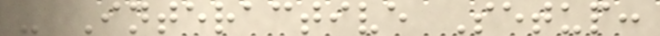- Interactive Setup:
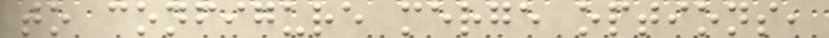to configure merge options,
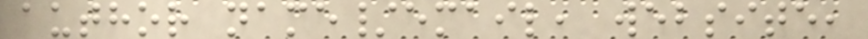author name/email, website,
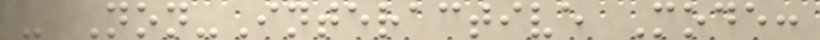- Non-Interactive Mode:
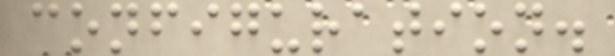configuration.
